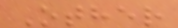Other
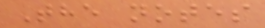The notes
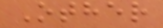Other
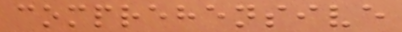comprehensive
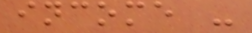income -
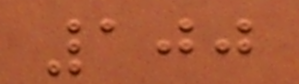100
